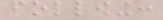following:
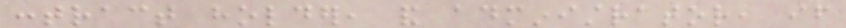contract holder, and administrator, if
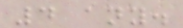4 any.
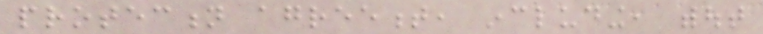protection agreement, including, without
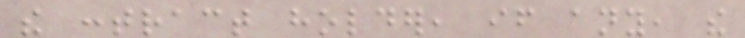the contract holder, if any, the
